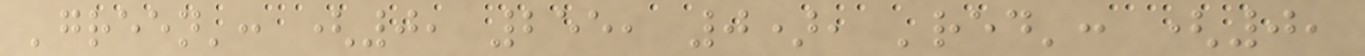'green': (0, 255, 0), 'red': (0,
